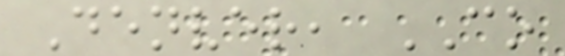Denver, CO
